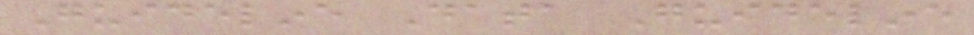Guideline Data Guideline
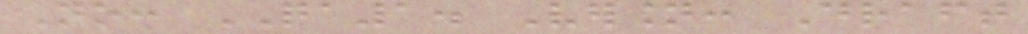No: QA1. Version: Draft
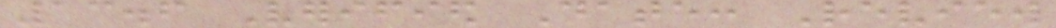13.6 Verified Date: Review
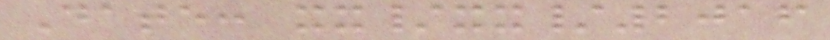Date: xx/xx/2016
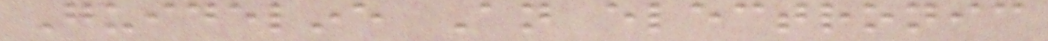Guideline An electronic
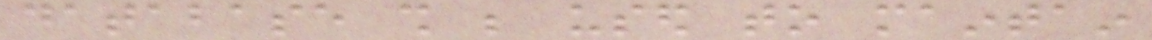database shall be used to maintain
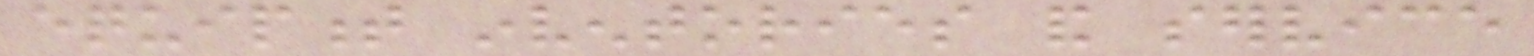equipment inventories and service
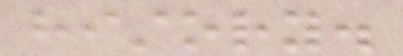history.
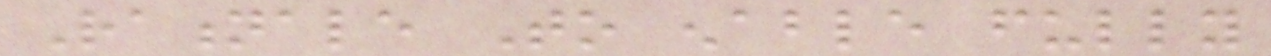Rationale To enable fully
